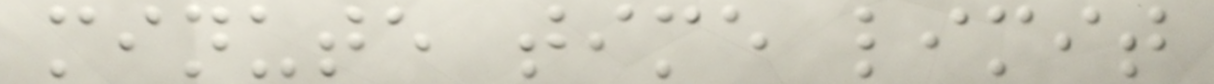minute time limit
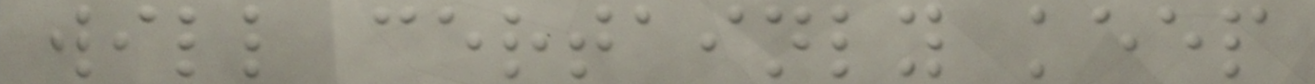will certainly keep
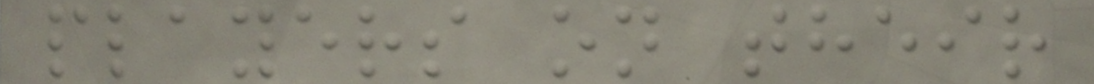players on their
